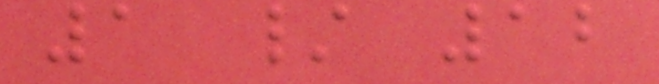1 / 12
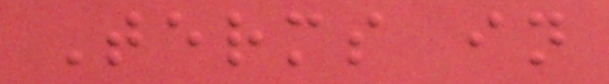Terms in
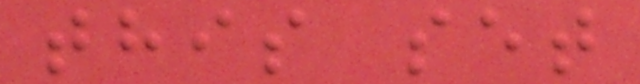this set
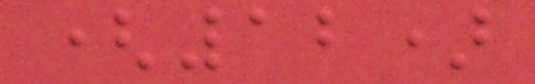(12)
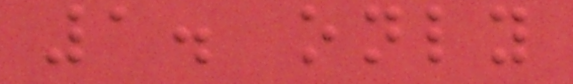1. only
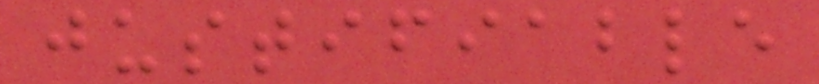justifiable
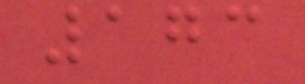173
